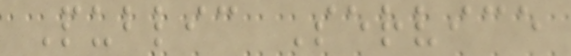Public Service
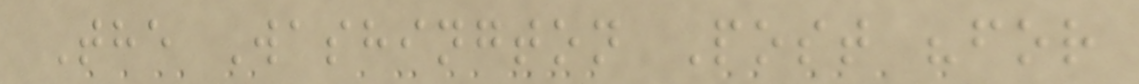The Washington Post "for
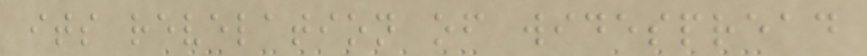its revelation of widespread
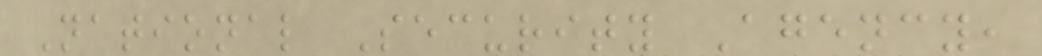National Security Agency,
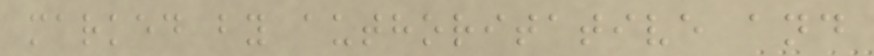marked by authoritative and
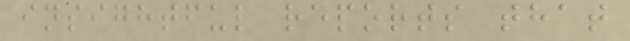insightful reports that
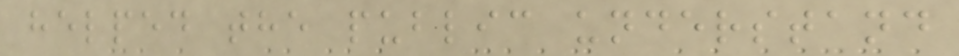helped the public understand
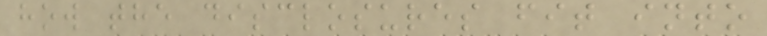how the disclosures fit into
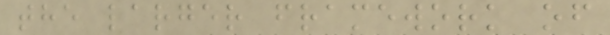the larger framework of
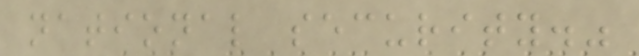national security."
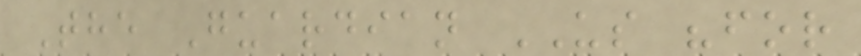The Guardian US "for
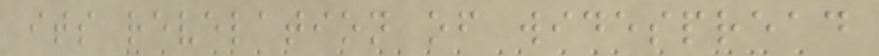its revelation of widespread
